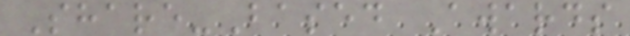Share-Based Awards
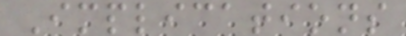Implications
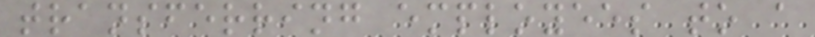transferring employees to a
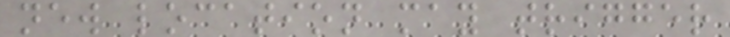new location may trigger
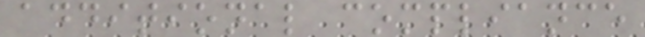additional compliance
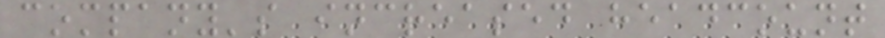company's increased headcount
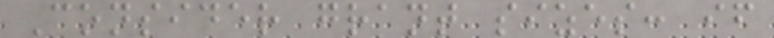Consider grant sizes: if
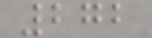272
